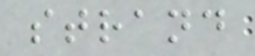strand
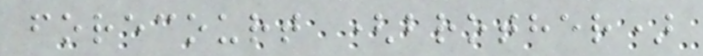forecourt (brother)
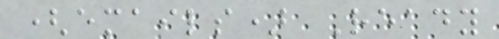(emails) Ready
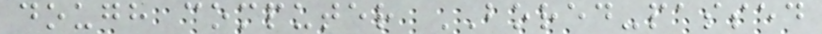dough computer BORED-passed
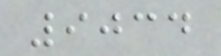9034
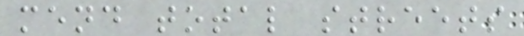mend total streets
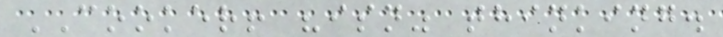COOKER! "isn" thinking.
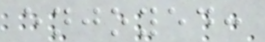enjoyed:
